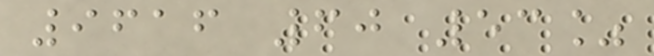9616 60 53%
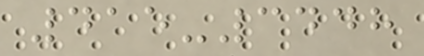415-3448
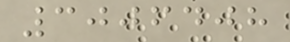3006408
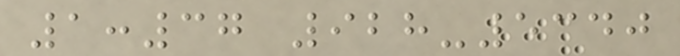1:37 928-5340
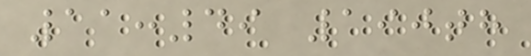11:49 190th
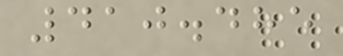410.485
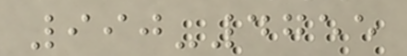990-4755
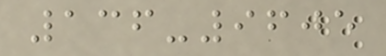136-9605
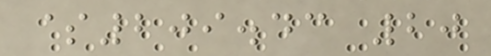$209.43 20
